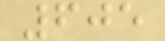605
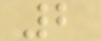2
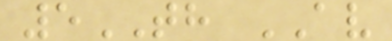5TH AV
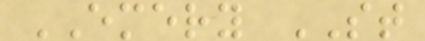EMERY ST
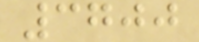3700
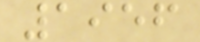1956
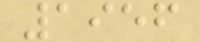1956
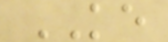KE
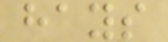hays
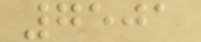7501
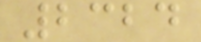2324
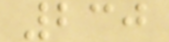230
